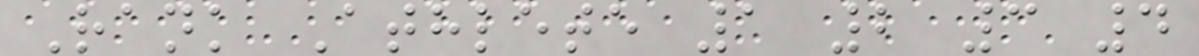Rank Athlete 1 2 3 4
